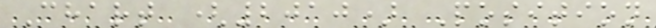Chart (2010) Position
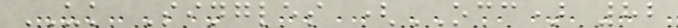UK Singles (OCC) 82
